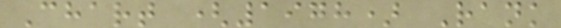Chart (1978) Rank
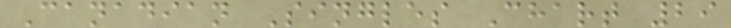Canadian Singles Chart 29
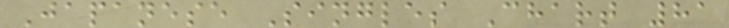Japanese Singles Chart 81
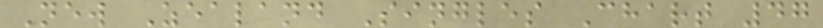New Zealand Singles Chart 47
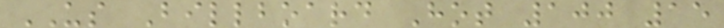US Billboard Hot 100 15
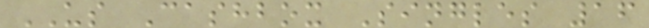US Cashbox Singles 16
